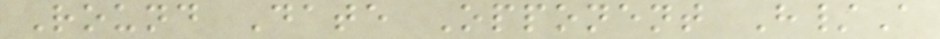Round Date Opponent H/A
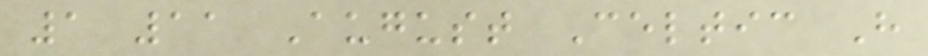1 11 August Celtic H
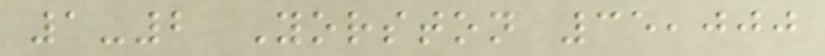1-2 Yorston 35,000
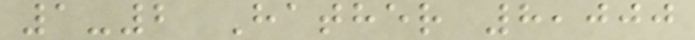1-2 Hather 8,000
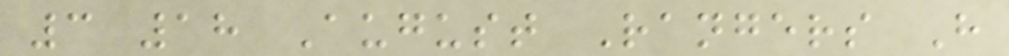3 18 August Rangers H
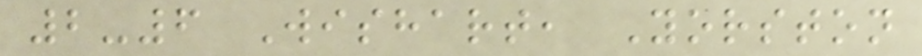2-6 Wishart, Yorston
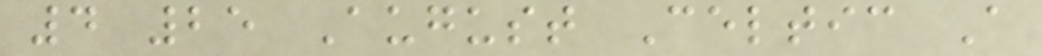4 25 August Celtic A
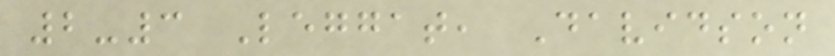2-3 Leggat, Davidson
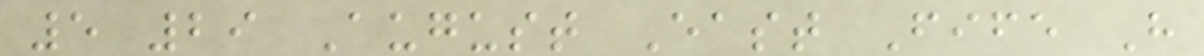5 29 August East Fife H
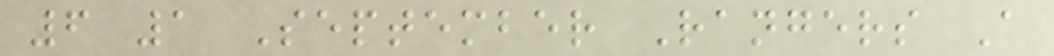6 1 September Rangers A
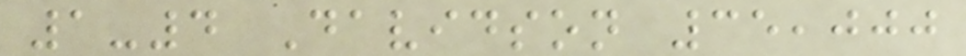1-4 Davidson 35,000
